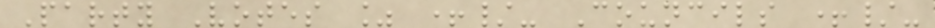Party Votes % +/- Councils +/-
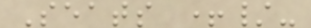Seats +/-
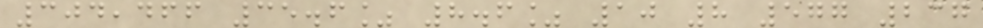304,466 35.6% 8.6% 10 8 577 237
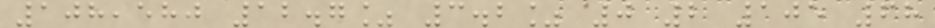108,580 12.7% 3.2% 0 2 105 68
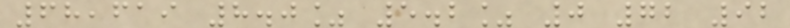68,619 8.0% 5.2% 0 72 92
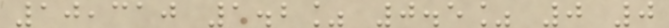10,310 1.2% 0.5% 0 0
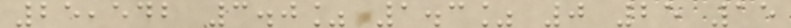25,542 3.0% 1.3% 0 25 15
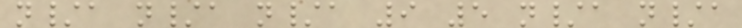n/a n/a n/a 9 5 n/a n/a
